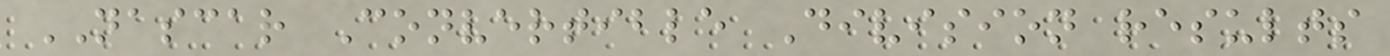NASCAR Convertible Division results
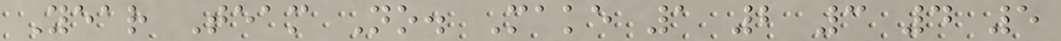Year Team No. Make 1 2 3 4 5
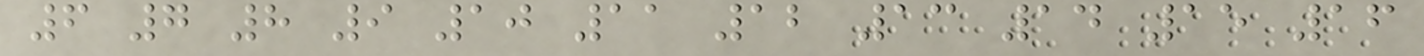6 7 8 9 10 11 12 13 14 15 16
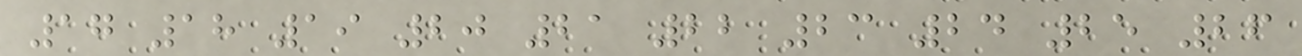17 18 19 20 21 22 23 24 25 26
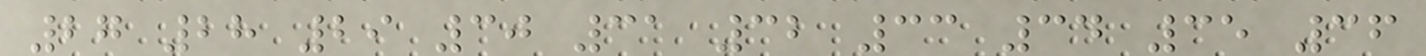27 28 29 30 31 32 33 34 35 36
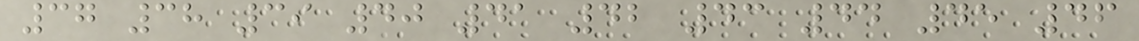37 38 39 40 41 42 43 44 45 46
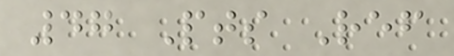47 Pts Ref
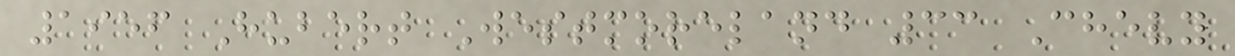1956 Hubert Westmoreland 33 Chevy
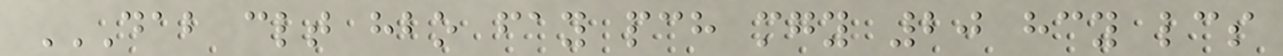DAB CLT HBO FAY PCH MGY 20 HCY LCS
